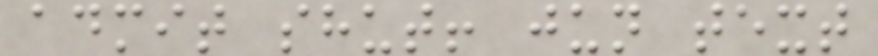admit shut! jun text
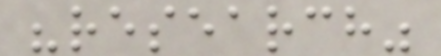"research"
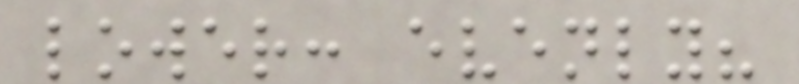lower: evenly?
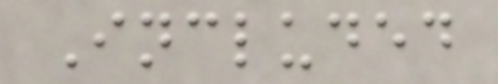Included
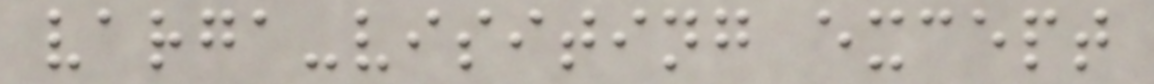varga-visiting except
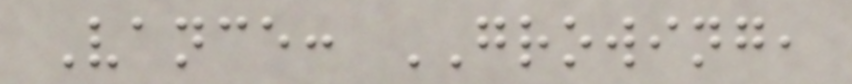Vance: GROWING,
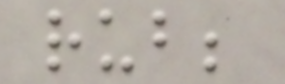rub;
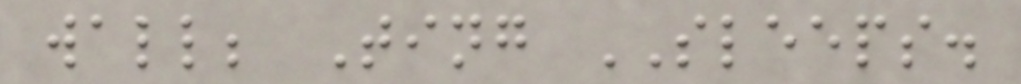wall; Ting SLEEPS.
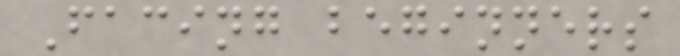Facing beginners
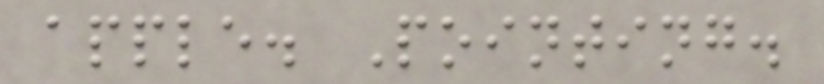apple. Pointing.
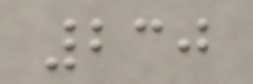230
